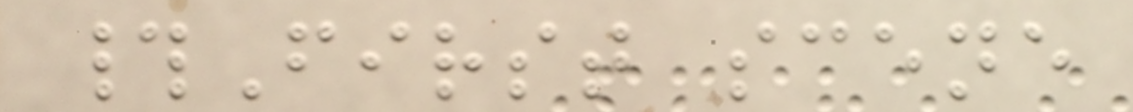#First scene
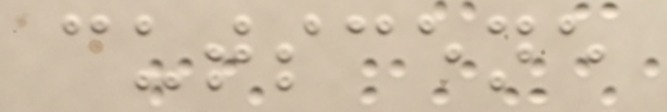cutscene
